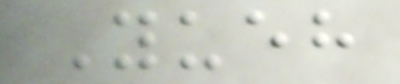Yueh
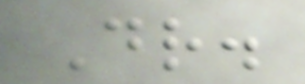Dr.
